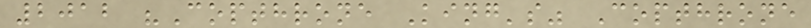2012 "Copthrone King's" Copthrone
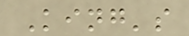King's
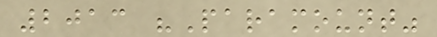2013 "Paramount"
